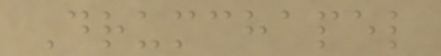Drumchapel
